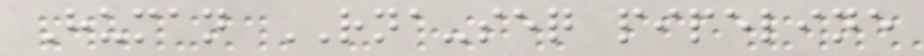Human RNA-seq pipeline
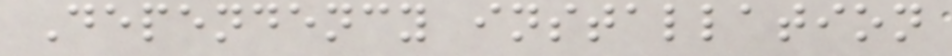Dependency installation
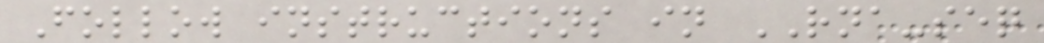Follow instructions in RNA-seq
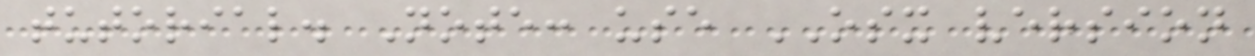tutorial. Note: use OSX version
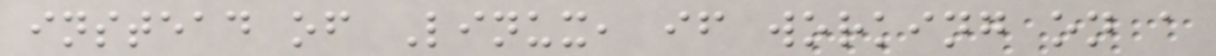instead of Linux, if working on a
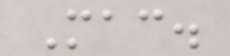Mac.
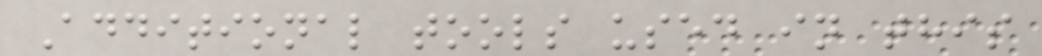Additional tools used in this
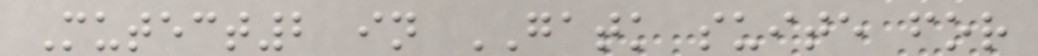Mutect2 in GATK suite for
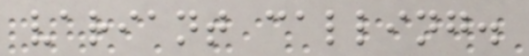variant calling.
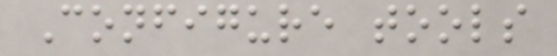Configure tools
